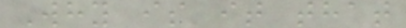Why is it that
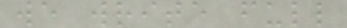we write full
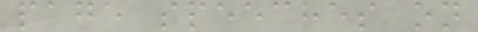page speeches on
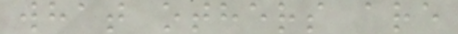what others are
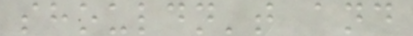shouldn't and
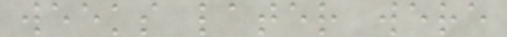weeks later were
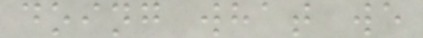doing what we
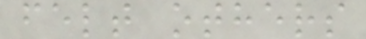felt others
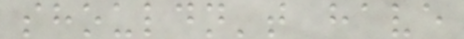shouldn't have
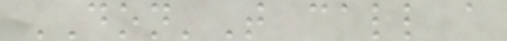DON'T call a
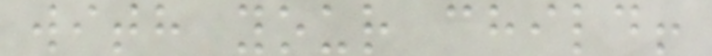with your child!
